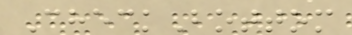CheckBottom
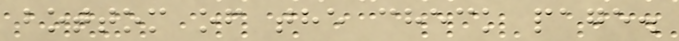bottom of the check page.
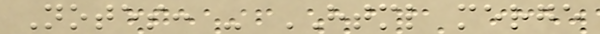Notes: - HTML merge
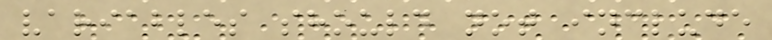variables should not include
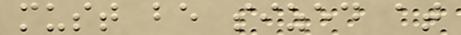must be sized at
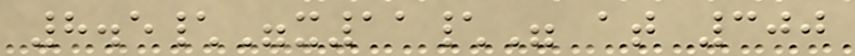8.5\"x11\" at 300
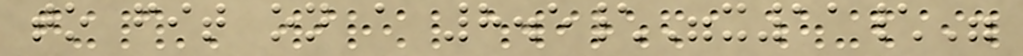to fit on a 8.5\"x11\"
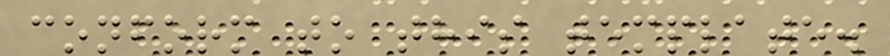conform to this template.
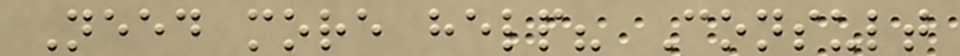Need more help? Consult
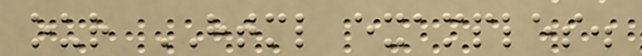our HTML examples.
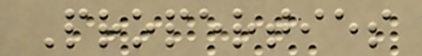Properties
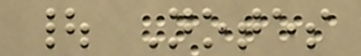| Notes
